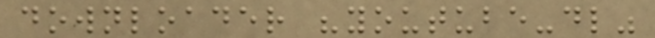downloader "youtube-dl"
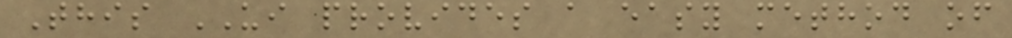This UI provides a easy method of
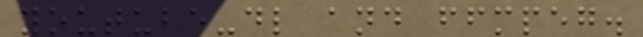youtube-dl and ffmpeg.
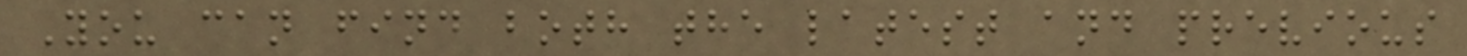You can find both the latest and previous
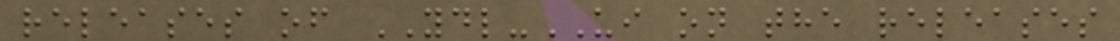releases of YDL-UI on the releases
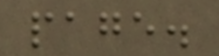page.
